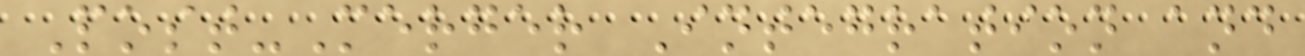Post-Merger Integration and
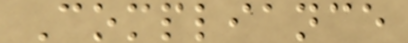Compliance
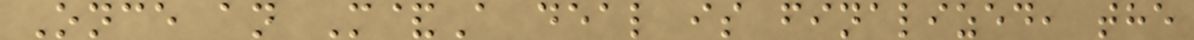Once an M&A deal is finalized, the
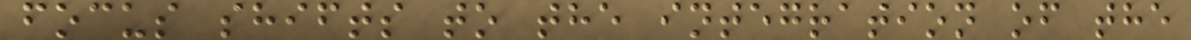focus shifts to the integration of the
